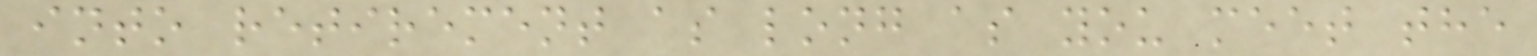into retirement as long as you meet the
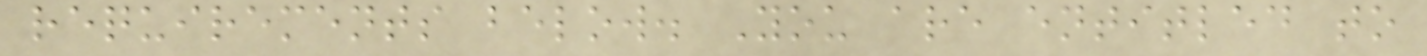requirements below. You are entitled to
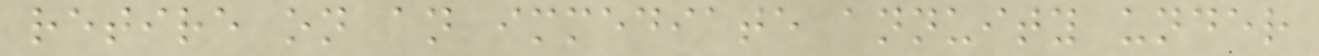retire on an immediate annuity under
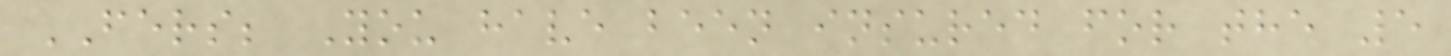FERS; You have been insured for the 5
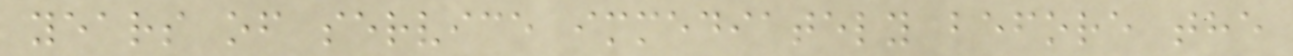years of service immediately before the
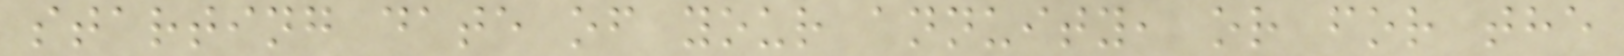starting date of your annuity, or for the
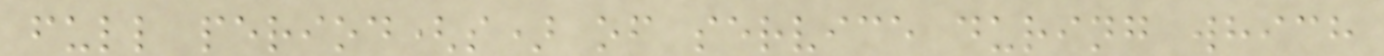full period(s) of service during which
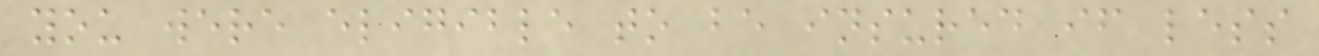you were eligible to be insured if less
